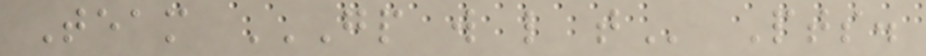Team GP W L T Pts.
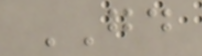GD
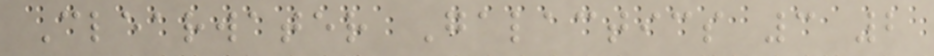Clearwater Galactics 3 2
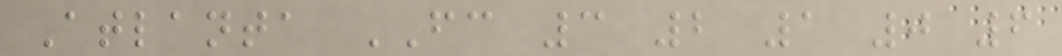Atlanta FC 3 2 1 0 6
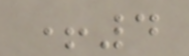+4
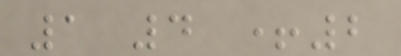1 4 +2
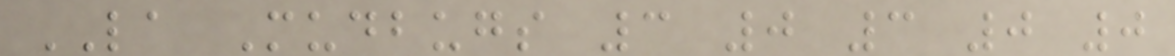LA Mudbugs 3 0 3 0 0
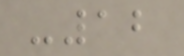-12
